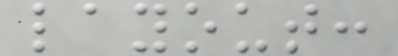layout:
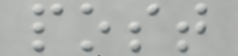post
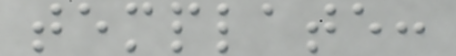template:
